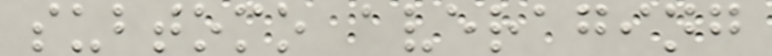subtomo averaging
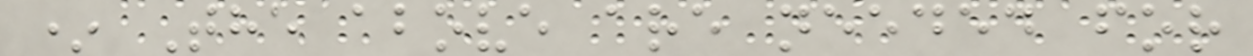* The above are needed for
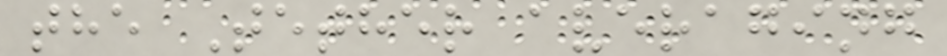the Tether averaging
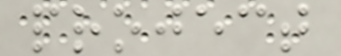project
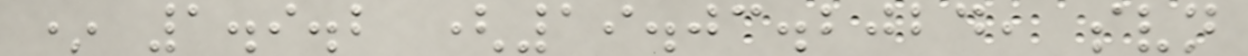* 1.9.2 (19.03.2024, svn
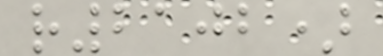r2102)
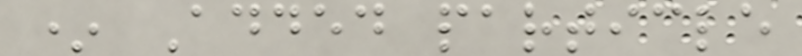* Added particle
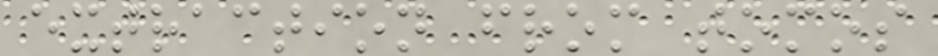extraction from tomos
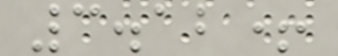3.12+
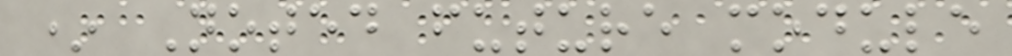* Noted future module
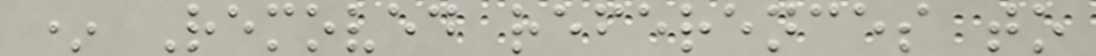* Removed references to
